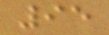95
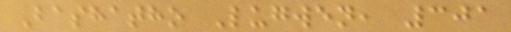Bashatho Lugwen, 301
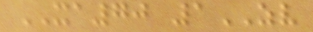XA70 1ZV
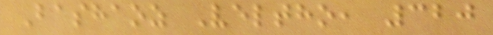Bashaoz Veltho, 320
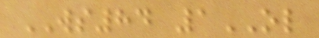WS84 1OL
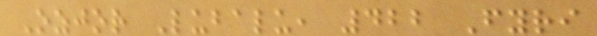Ozjor Lubalu, 422 Fyri
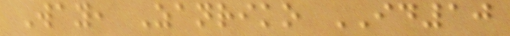Way, Zanriko ID10
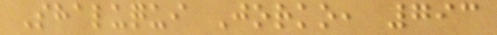Shaluqui Jorko, 793
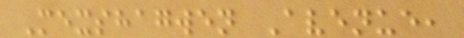Mexshagwen Avenue,
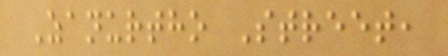Zanurtho Street,
